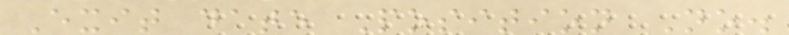Exit date Position No.
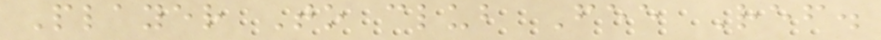Player To club Fee Ref.
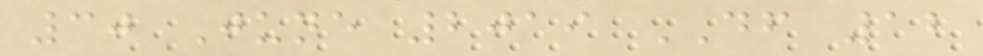30 June 2019 DF 12
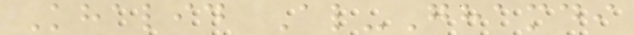Khalid Al-Ghamdi
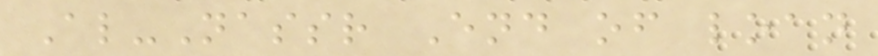Al-Nassr End of loan
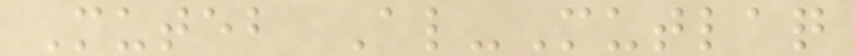Muteb Al-Mutlaq
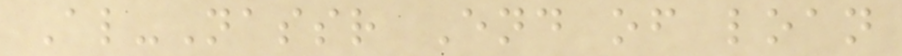Al-Nassr End of loan
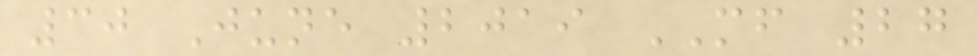30 June 2019 MF 27
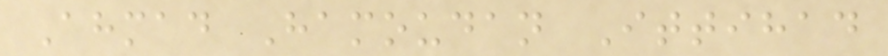Ahmad Hamoudan Ittihad
